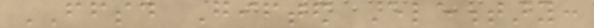FFSD Gifted Elementary:
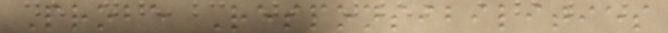Probe Responsibilities
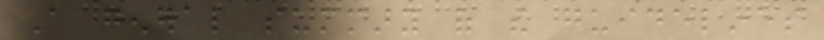A general summary of the guidelines
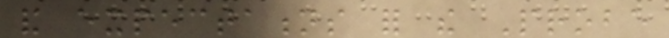and expectations for the Probe
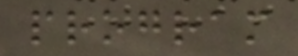program
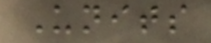Units
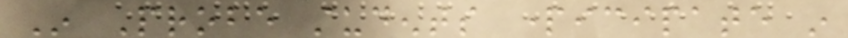In Probe students participate in
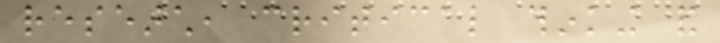research, critical thinking and
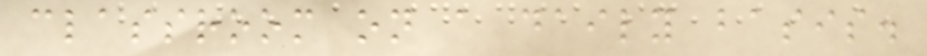classroom on a daily basis.
